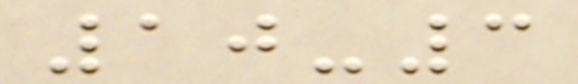10-3
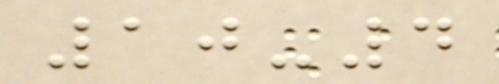10-4
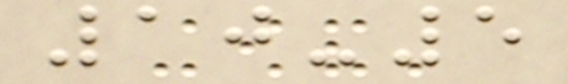10-5
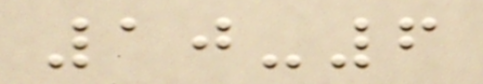10-6
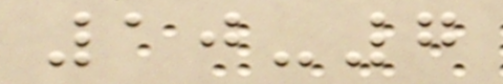10-7
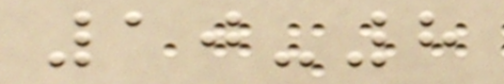10-8
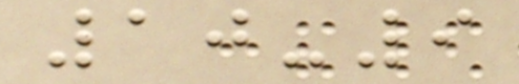10-9
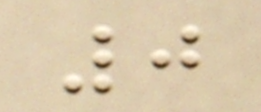0
